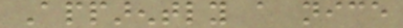Apparently a nice
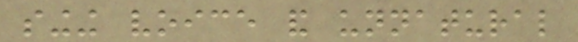singing voice and unnatural
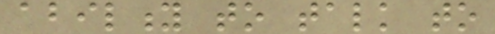ability to talk to
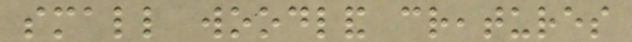small woodland creatures
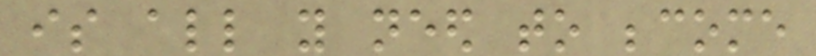is all you need to become
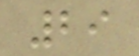29
